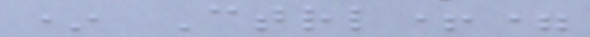* Ctrl+=
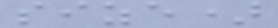size)
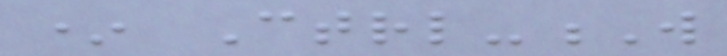* Ctrl-W
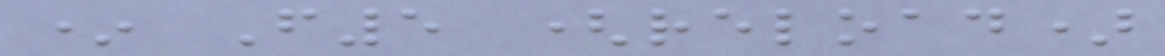* F5 (reload)
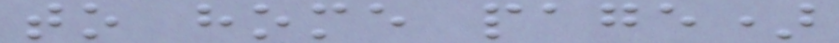to home page)
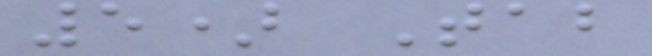5) Tab
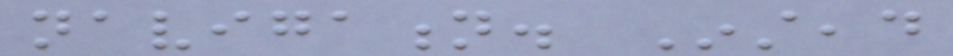navigation. Instead
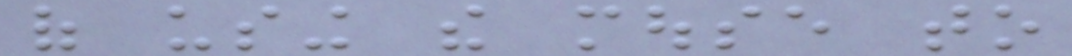of using the mouse to
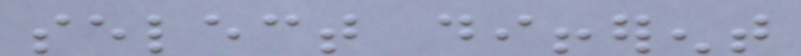select different
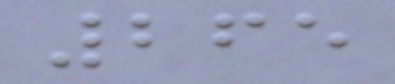265
